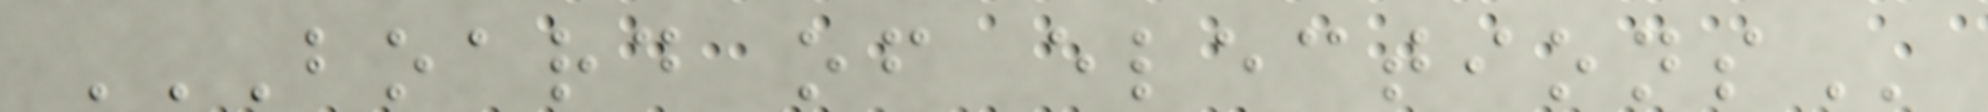BOARD OF ELECTIONS
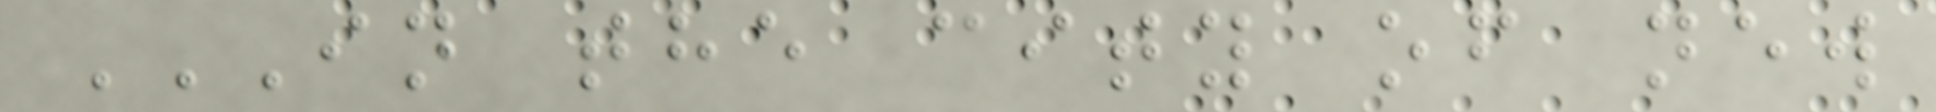IN THE CITY OF NEW
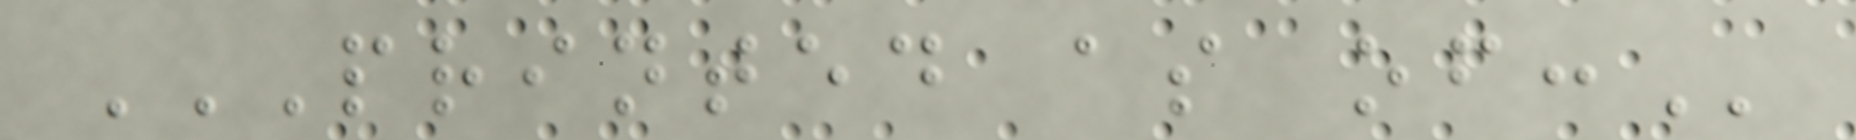PRINTED AS OF:
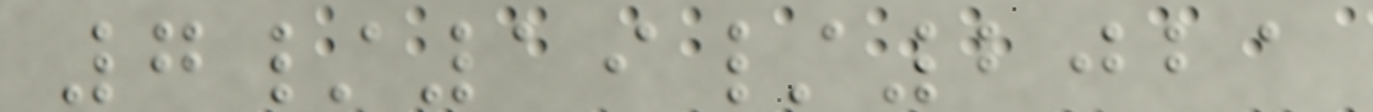7/19/2021
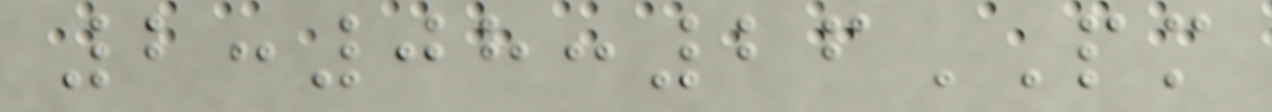2:08:26PM
